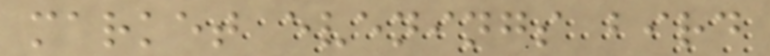market evenings bird
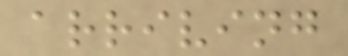arriving
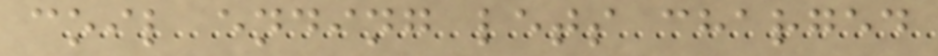coil ending lets charged
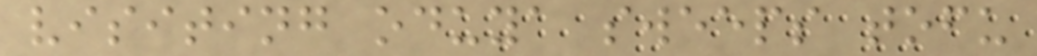visiting oduya sweeps tofu
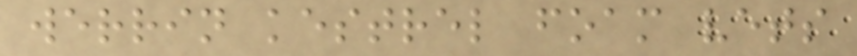werrin kestrel foam vets
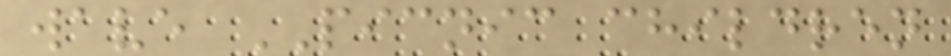wave PICNIC children
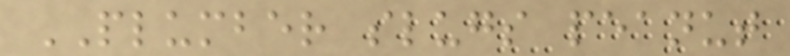PLUMBER slugs peanut
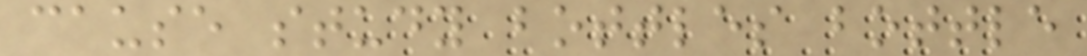cause study bottles bottle
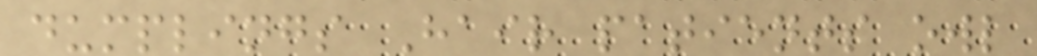dumplings Hair patients owl
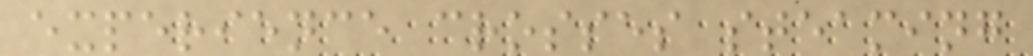experience crosses steaming
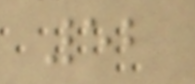52
